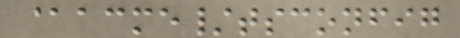@acme/tsconfig
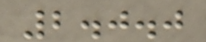2.0.0
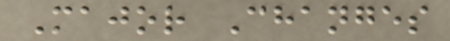Major Changes
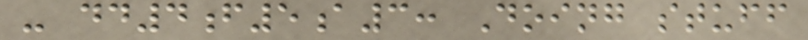- dd4f5a3: Doing stuff
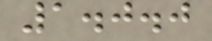1.0.0
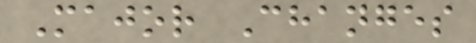Major Changes
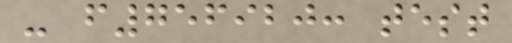- f756920: test
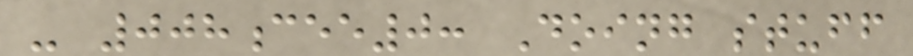- 008cee0: Doing stuff
